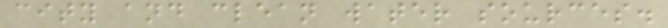city and clean water sources.
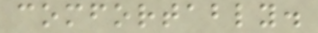comfortably.
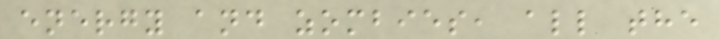energy and zombies, all the
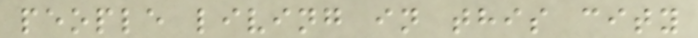people living in this city
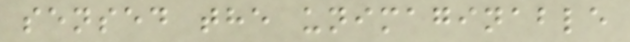sensed the unimaginable
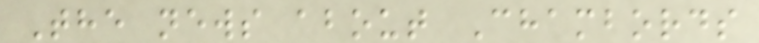The news about Chambords
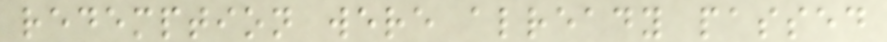redemption were already passed
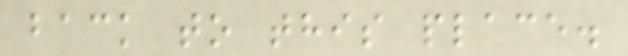back to this place.
